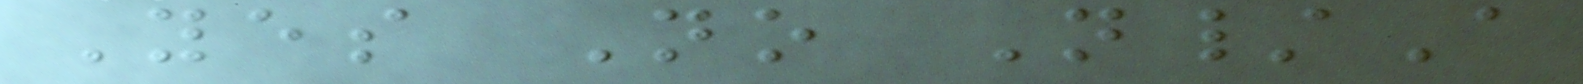Yes No N/A
